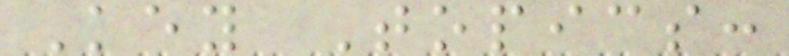Key Topics:
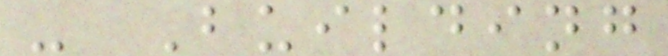- Building
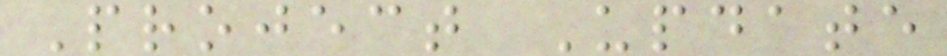Project Update
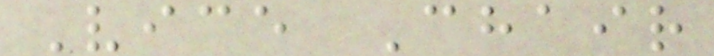Vice Chair
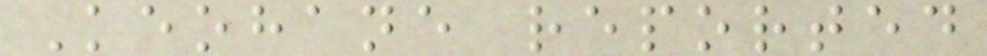Keohane reported
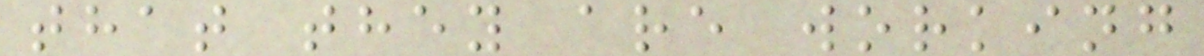that they are working
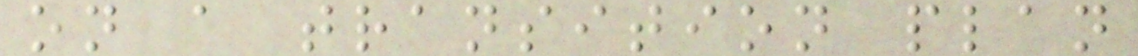on a transition plan
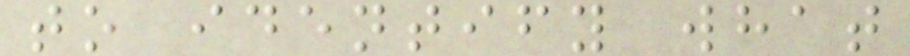to identify what
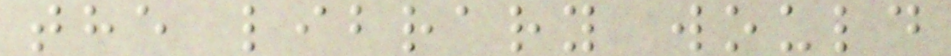the library would
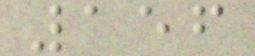156
